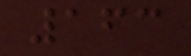163
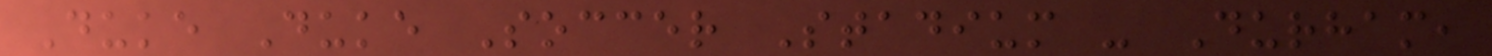Duke Duke Soccer Stadium - Durham,
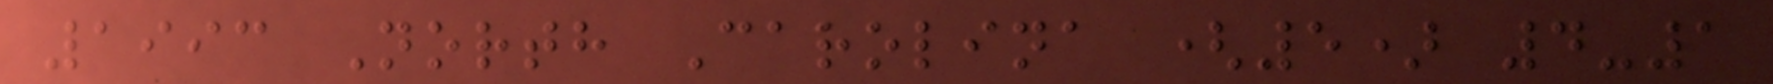1993 North Carolina (5) 4-1
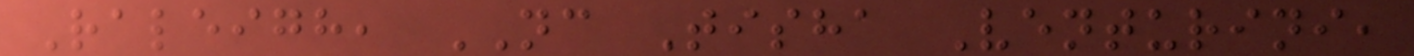Raleigh, NC Tisha Venturini,
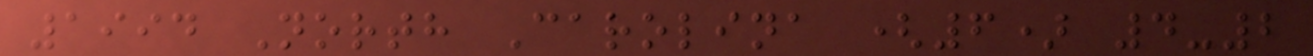1994 North Carolina (6) 4-2
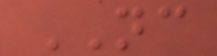NC
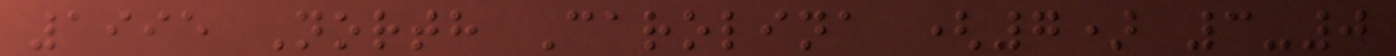1995 North Carolina (7) 3-0
